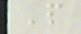P
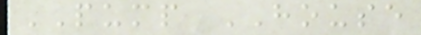PUMP HOUSE
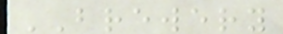BREWERY
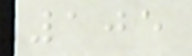105
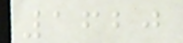1620
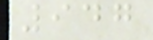947
